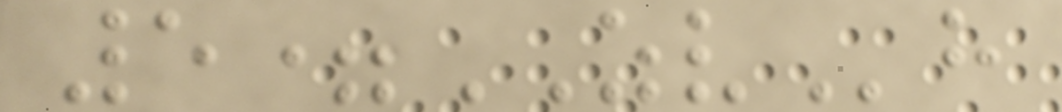5=ZVh
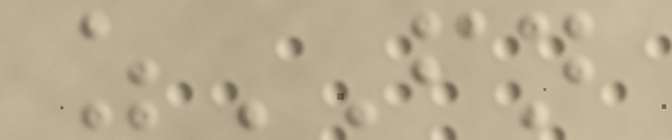zFN
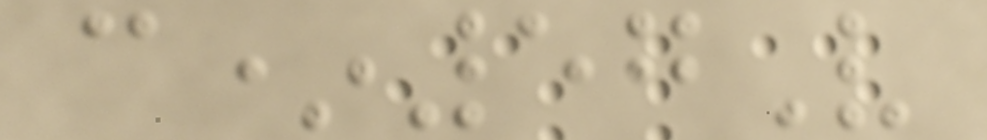c*57V
